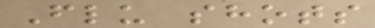Flu shots
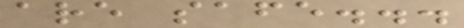are safe...
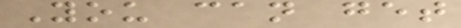You can get
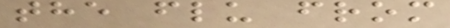the flu from
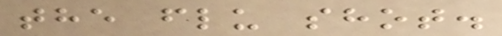the flu shot.
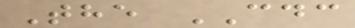The CDC
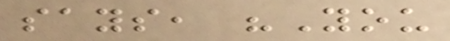says, "You
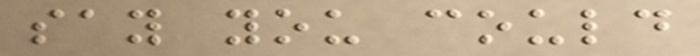say you could
